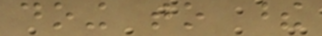doing to these
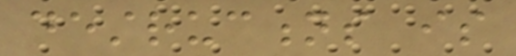destructions is
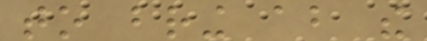to bring about the
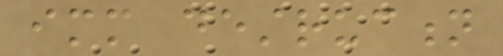immediate destruction
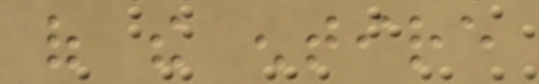of the entire
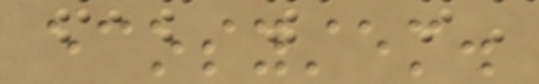ecosystem.
